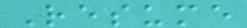Resume
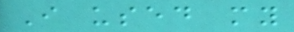I used my
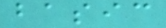basic
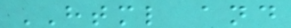HTML and
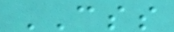CSS
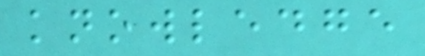knowledge
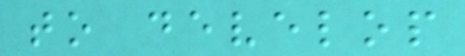to develop
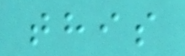this
